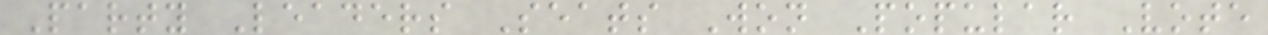Party Leaders Seats Won Popular Vote
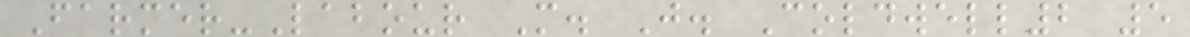Farmer-Labour M. J. Coldwell2 5
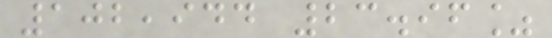102,944 23.96%
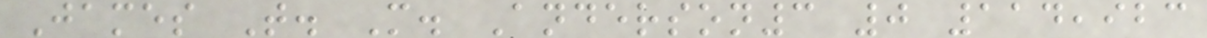James T. M. Anderson3 0 114,923
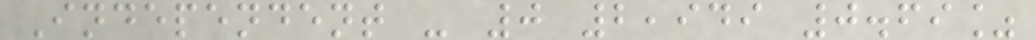Independent - 0 2,949 0.69%
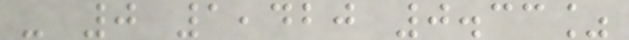- 0 1,420 0.33%
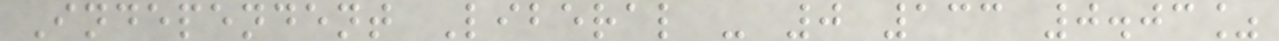Independent Liberal - 0 133 0.03%
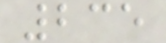235
